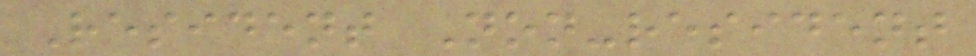Resident Non-resident
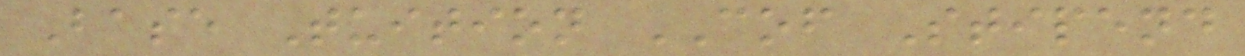Base Tuition COF Stipend
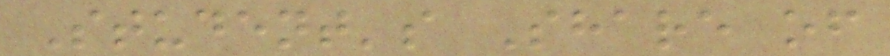Student's Share of
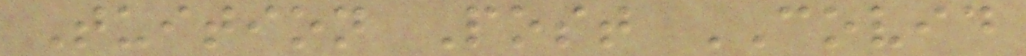Tuition Post COVID
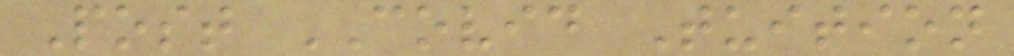Post COVID Tuition
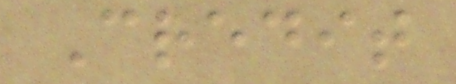Credit
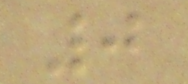0
